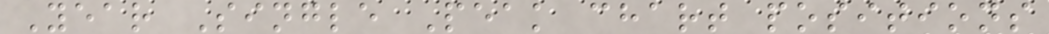Year Single Peak chart positions
